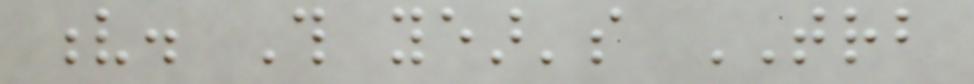v. This year's TRB
